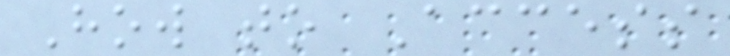How to Access
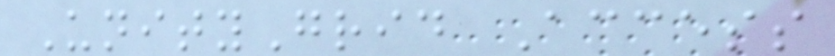UnityGrid Access
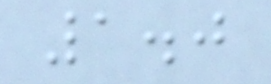1.0
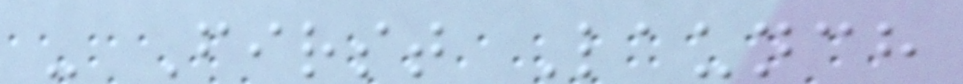- First Launch
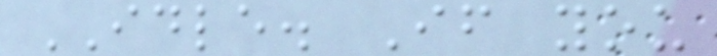IDLE. If you
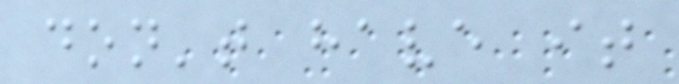don't have it
